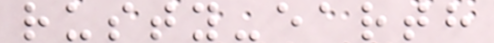rusty-earth
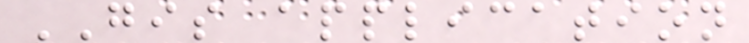GIS application
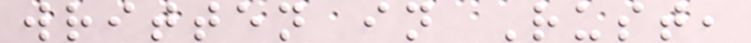written in Rust,
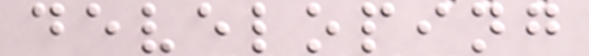developing
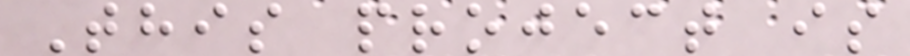This project is
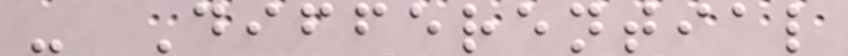- Differential
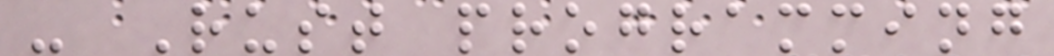- Rust programming
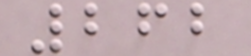262
